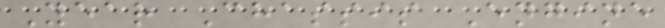Year Chassis Engine
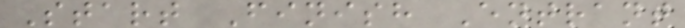Start Finish Entrant
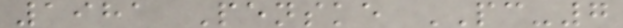1981 Penske PC-7
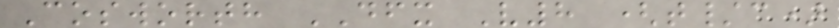Cosworth DFX V8 (t/c)
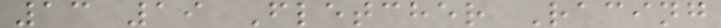13 19 Fletcher Racing
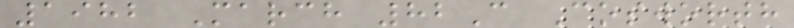1982 March 82C Cosworth
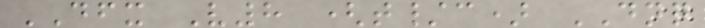DFX V8 (t/c) DNQ
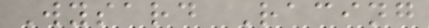Wysard Racing
